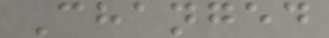Changed
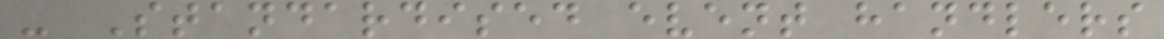- Standardised event handlers
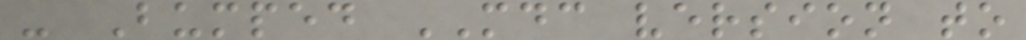- Bumped MDC version to
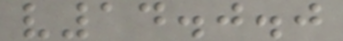v14.0.0
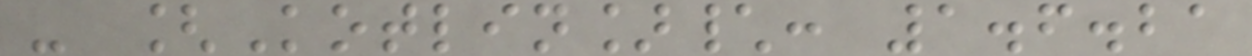- [Kotlin]\: 1.6.21
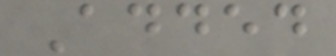Added
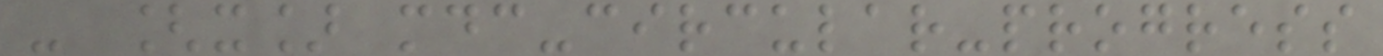- [x] mdc-circular-progress
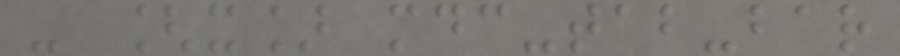- [x] mdc-tab-bar
